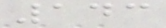143
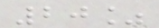20%
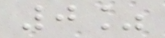0%
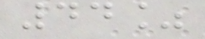44%
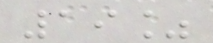19%
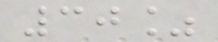30%
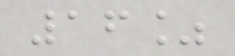16%
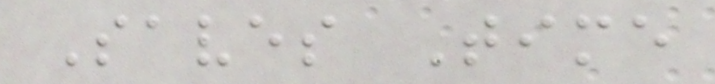Saves Time
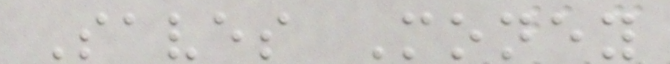Saves Money
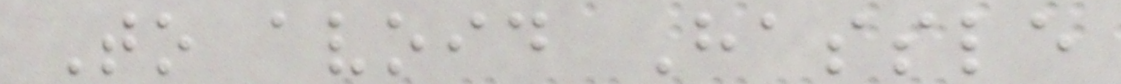To avoid Hassle
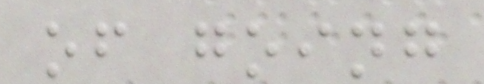of going
